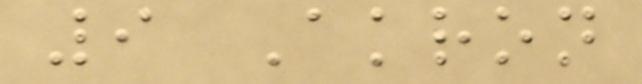9 Akron
